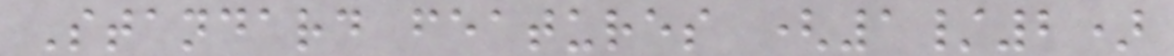Standard features (1/2)
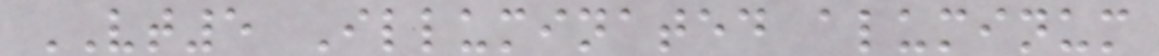VT5 Illuminated aluminum
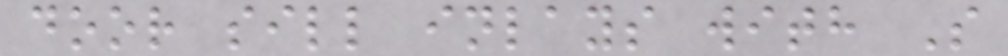door sill inlays with S
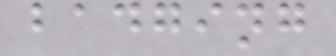badging
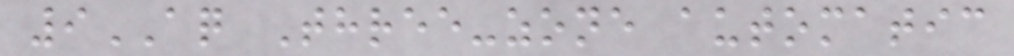9AQ Three-zone automatic
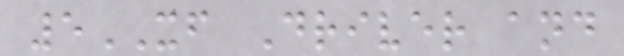5XF Driver and
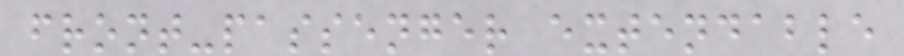front-passenger extendable
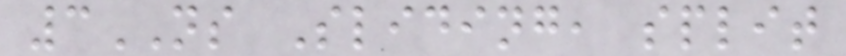3NS Sliding, split
